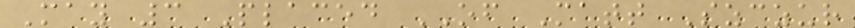May 3 Placed OF Matt Szczur
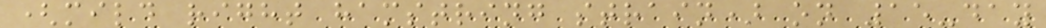(mild right hamstring strain) on 15-day
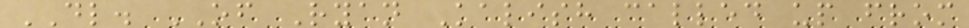DL. OF Ryan Kalish called up from
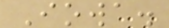Iowa.
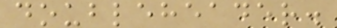doubleheader.
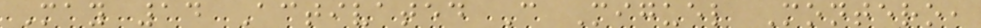May 14 Activated C Miguel Montero,
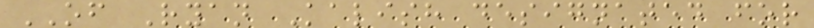OF Ryan Kalish designated for
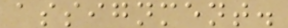assignment.
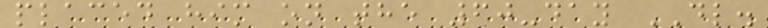placed him on the 60-day DL.
